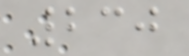230
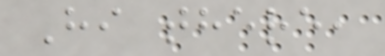Hi there,
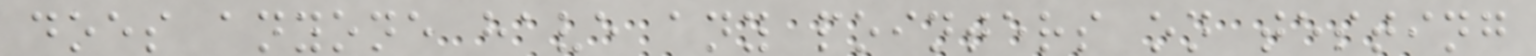does anyone have any pointers on testing
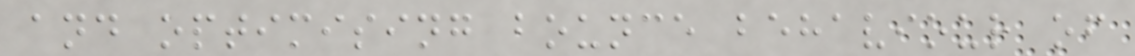and optimising bounce behaviour of
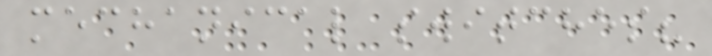mechanical switches?
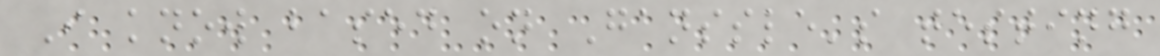I know based on Ganssle's testing
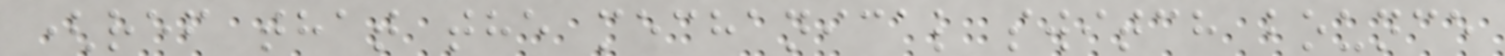(ref that the mechanical switch bounce
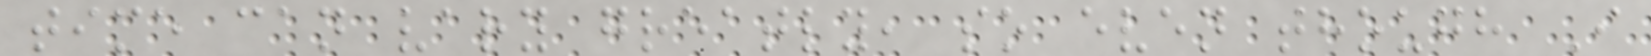time can vary greatly, so even though I
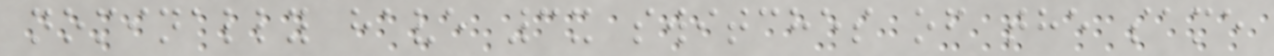nominally have 3x switches of the same
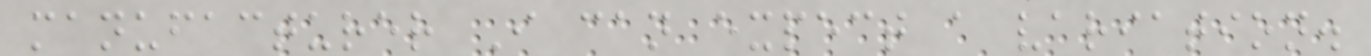manufacturer I can expect a variation.
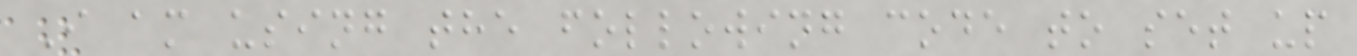I am using the following code to set up
